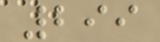299
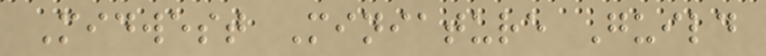Midwest Miniature Guild
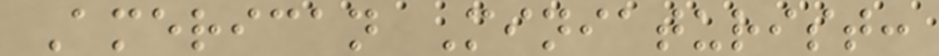American Miniaturist:
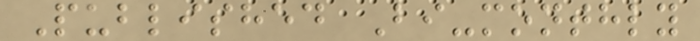Published Bi-monthly
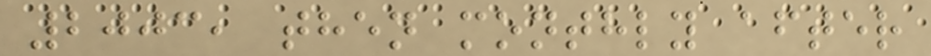2003, then monthly after
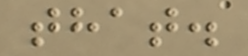that.
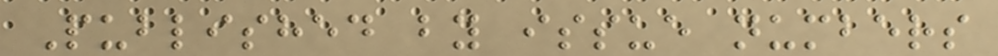Published by issue numbers
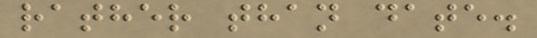rather than date.
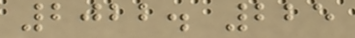2022. 225
